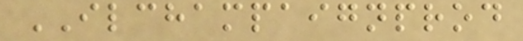ILCHAMPAIGNPROD
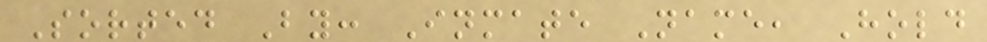Sorted By: Inmate Name, Hold
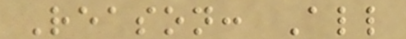Reason: All
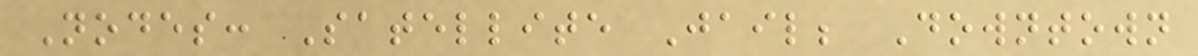Nodes: Satellite Jail; Downtown
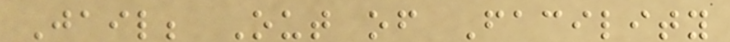Jail; Out of Facility
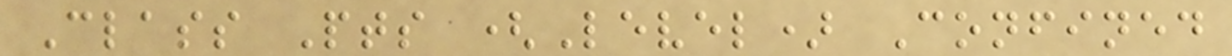Class Pts (Level) Confined
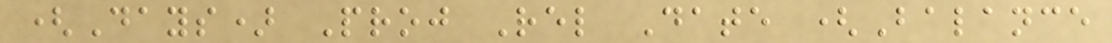(Days) Proj Rel Date (Balance
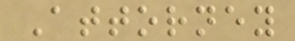Attorney
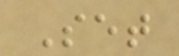Set
